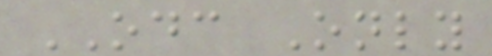ODC Only
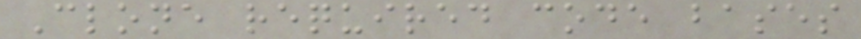Clone required code bases
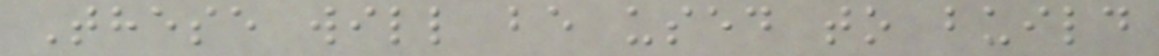These will be used to build
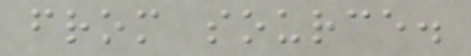from source.
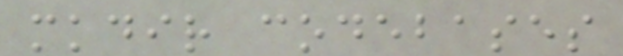mkdir codebases
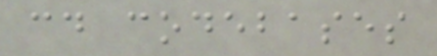cd codebases
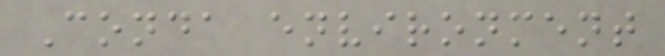Conda environment
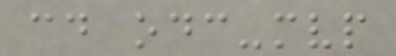cd odc-mvp
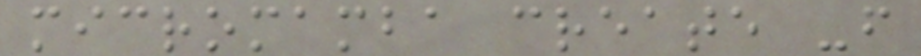micromamba create -f
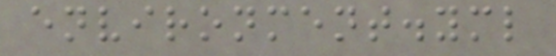environment.yml
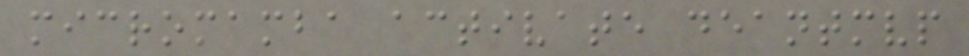micromamba activate deantmvp
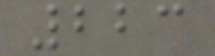223
